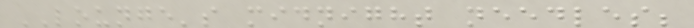LOUNGE's midnight needles;
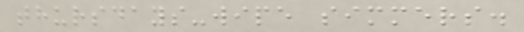thursdays-wipe simmers.
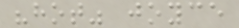"hot" joyce
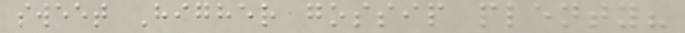sweet Higher gossip plenty?
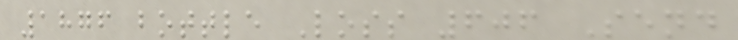1876 bottle Loss 606 Send
